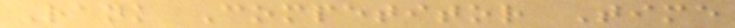Rank Competitor Time
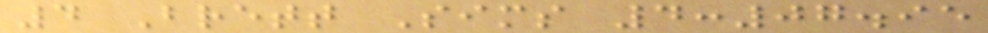4 Brett Sims 4:07.95
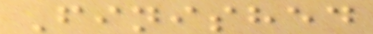Finished
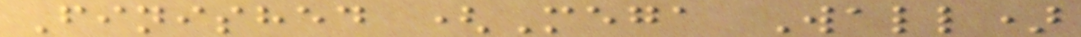Finished (Mega Wall)
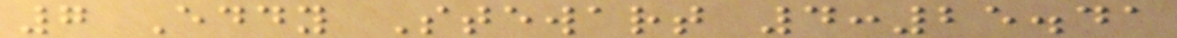7 Eddy Stewart 4:25.41
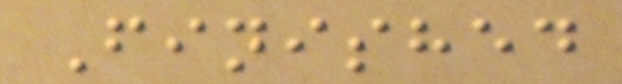Finished
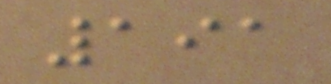191
